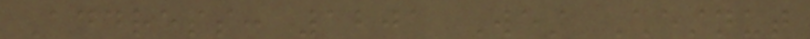Address: 1201 West Chestnut
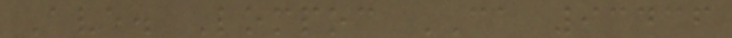Ave. Lompoc CA 93436
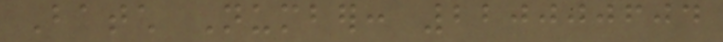Batch Number: 220000604
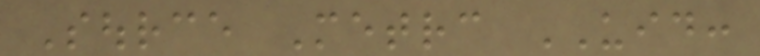Source Metrc UID:
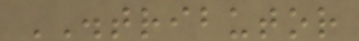DISTRIBUTOR
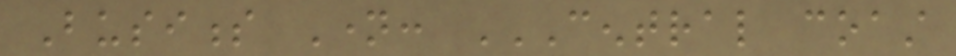Business Name: CENTRAL COAST
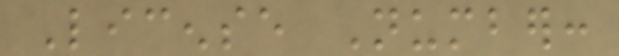License Number:
